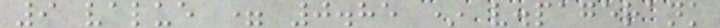9 value = 0.85 * v.pagerank
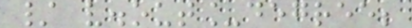/ v.out_degree;
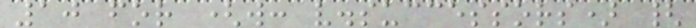10 for (w: v.successors) {
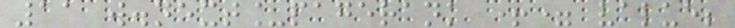11 w.next_pagerank += value;
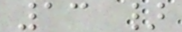13 }
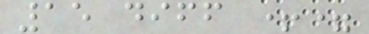15 diff +=
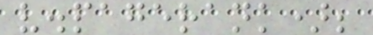v.pagerank);
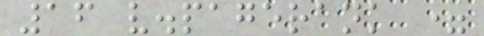16 v.pagerank =
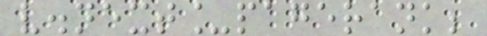v.next_pagerank;
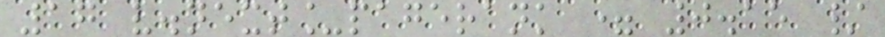17 v.next_pagerank = 0.15 /
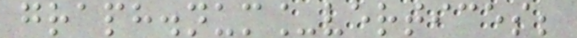graph.num_vertices;
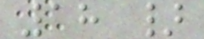18 }
